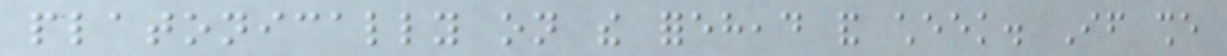platonically on the forehead and cheek. If she
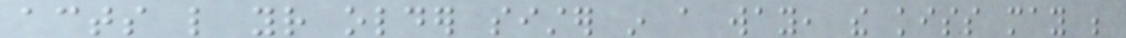acts like your older sister in a way, the kiss may be
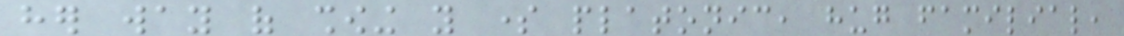her way of showing you some platonic, hug familial,
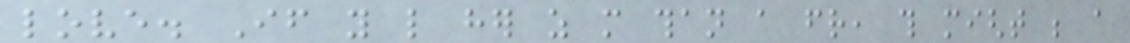love. If you like her as more than a friend, this might be a
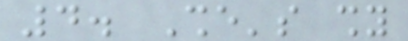4. She's shy
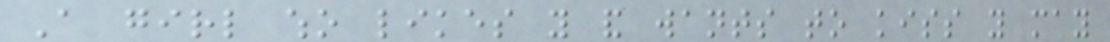A girl who likes you and wants to kiss you may
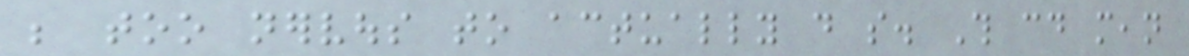be too nervous to actually do so. This could mean
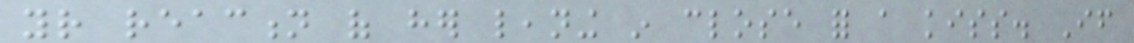your reaction of her leaning in close for a kiss. If
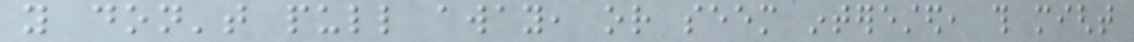you don't pull away, or seem interested, this might
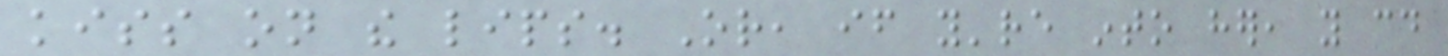kiss on the lips. Or, if you're into her, you could
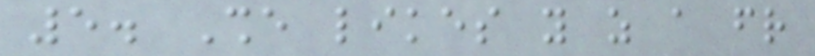5. She likes you as a friend
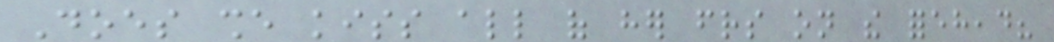Does she kiss all of her friends on the forehead?
